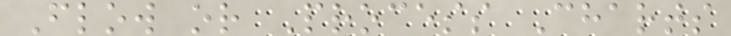Flow or Process Charts
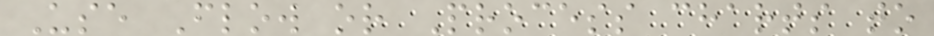Use Flow or Process charts to
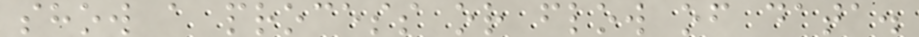show a process or flow of data.
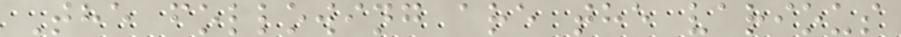The following are the various
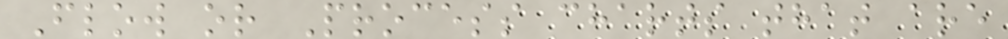Flow or Process charts that are
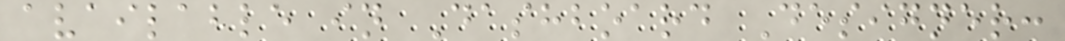available in Dashboard Designer:
